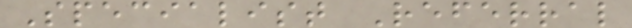Specialist Referral
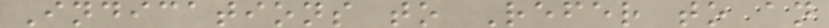Indications to Refer to an
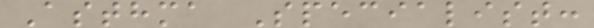Asthma Specialist:
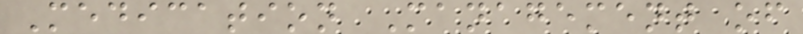Medication Management of
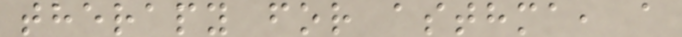therapy for asthma, a
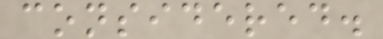considered.
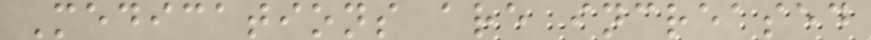Medications are increased
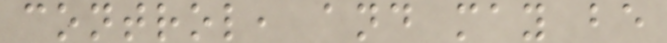control, and may be
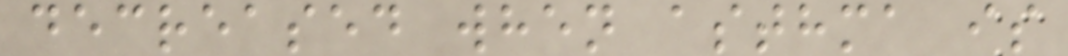decreased when asthma is
